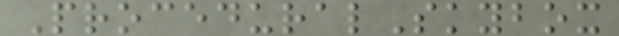ProceduralSkybox
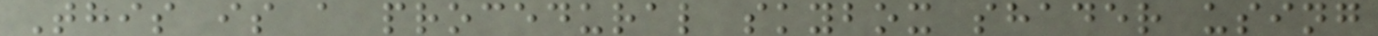This is a procedural skybox shader using
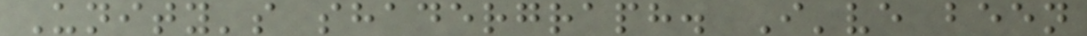Unity's shadergraph. I've been
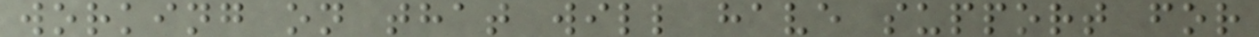working on that will have support for
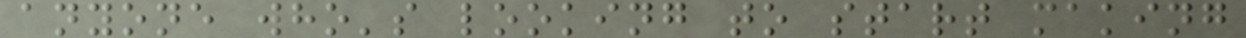anyone who's looking to start making
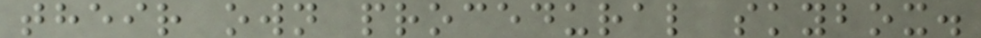their own procedural skybox.
